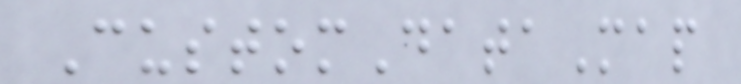CustomDataMap
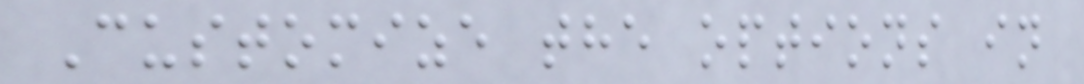Customize the options in
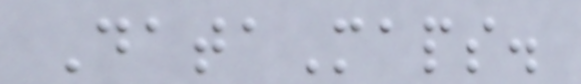DataMaps.
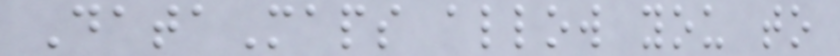DataMaps allow you to
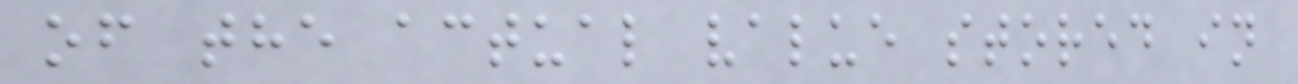of the actual value stored in
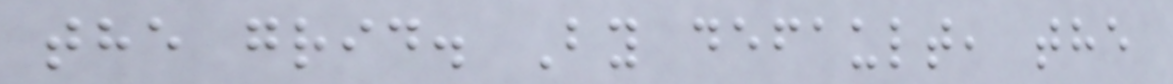the grid. By default, the
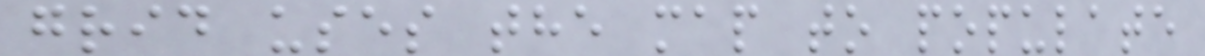grid uses the map to populate
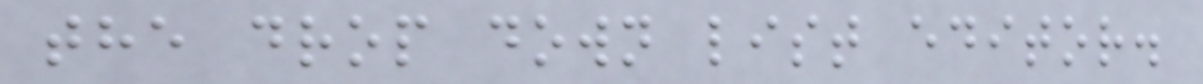the drop down list editor.
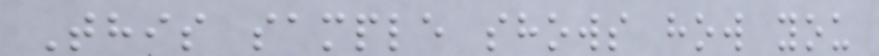This sample shows how you
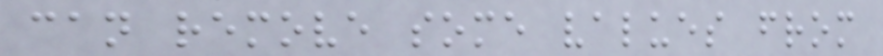can remove some values from
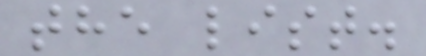the list.
